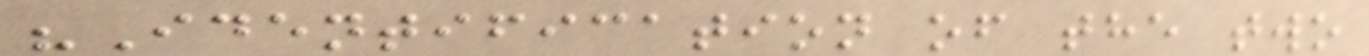"Identification of the two
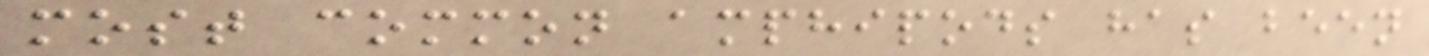most common amphipods has been
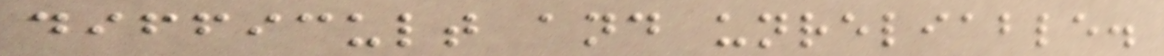difficult and unreliable.
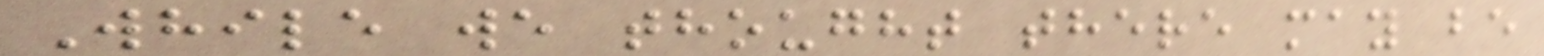While we thought there may be
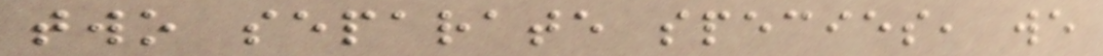two separate species, we
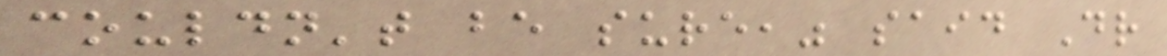couldn't be sure," said Dr
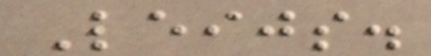Leijs.
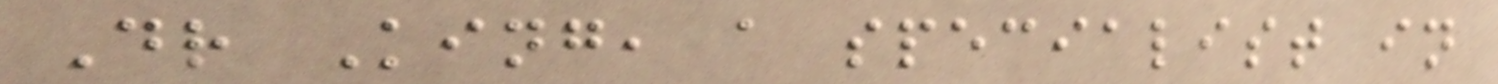Dr King, a specialist in
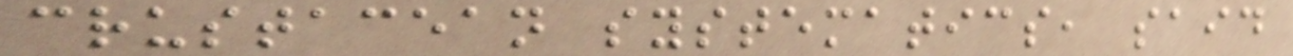crustacean systematics, said
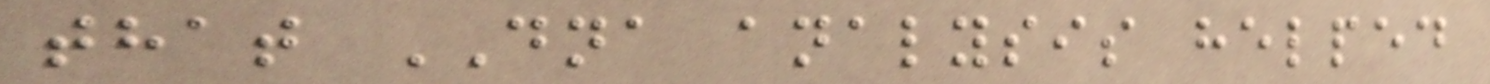that DNA analysis helped
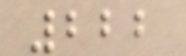222
